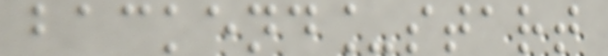backend_start
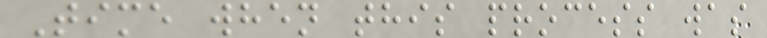Time when this process was
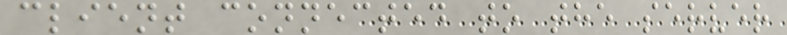client connected to the server
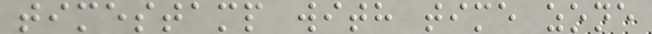timestamp with time zone
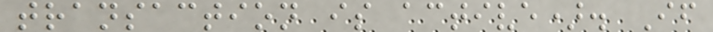transaction is active). If
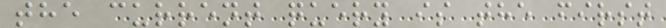the current query is the first
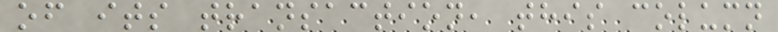of its transaction, this column
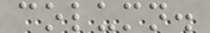column.
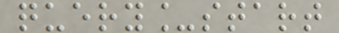query_start
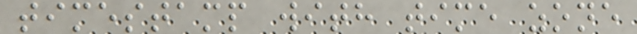timestamp with time zone
